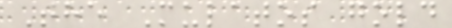The Mulatos gold
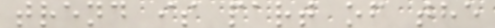trend is part of the
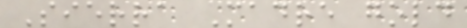Sierra Madre gold
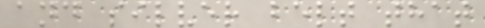and silver belt that
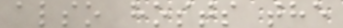also hosts the
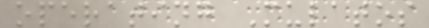operating Mulatos
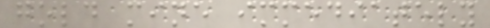gold mine immediately
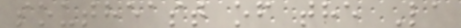southeast of the La
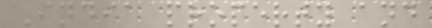India property and
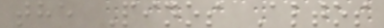the Pinos Altos
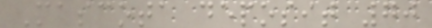Mascota deposit 70
